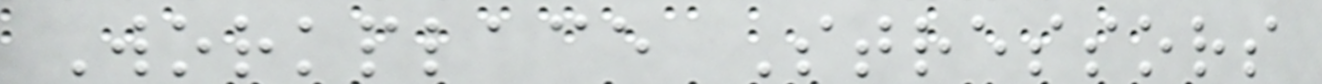Workplace Stressors
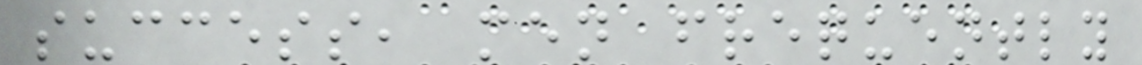success, men frequently
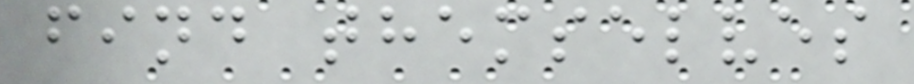find themselves
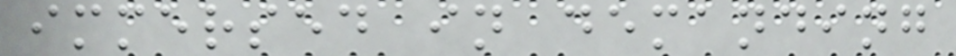immersed in demanding
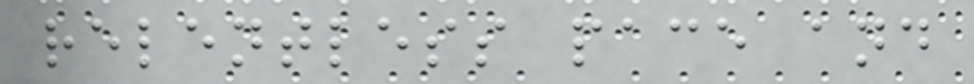relentless pace and
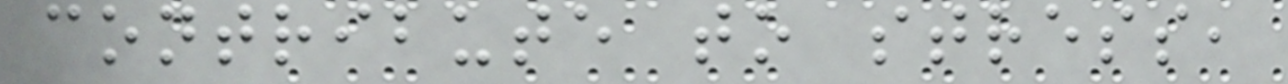contribute to stress,
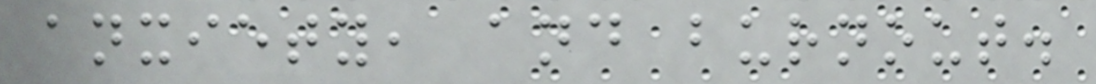anxiety, and burnout.
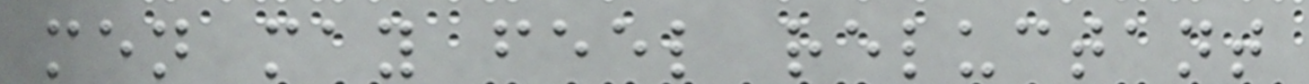men may feel reluctant
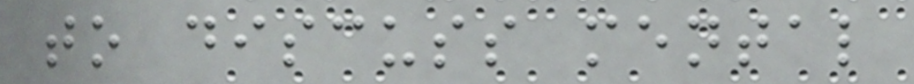to discuss mental
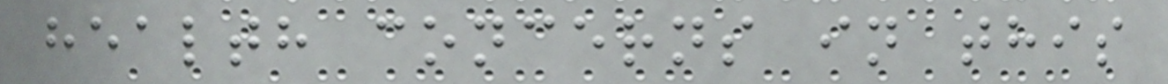health concerns in this
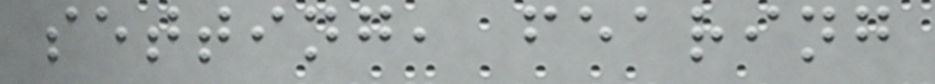setting, fearing
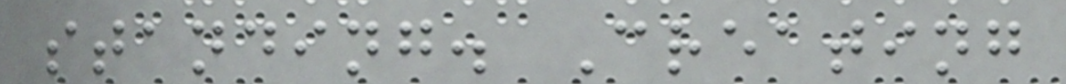standing. Creating
